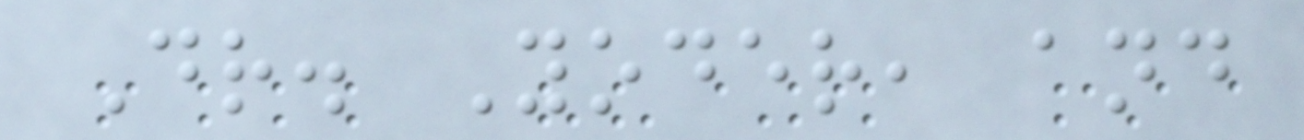Dr. Yoder, and
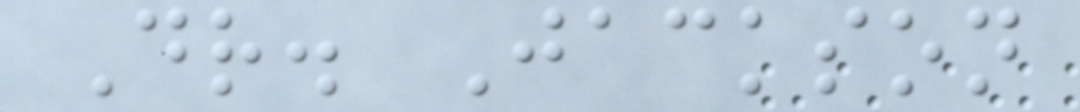Dr. Jackson
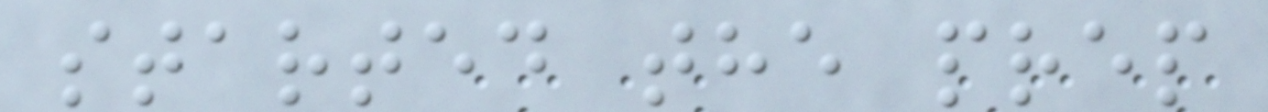started the prep
